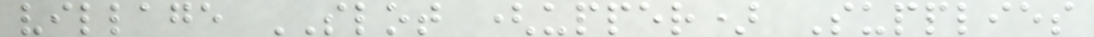village SLOT (upper) Supplies
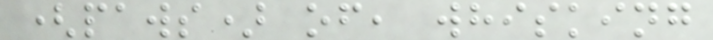(paws) of, whisking
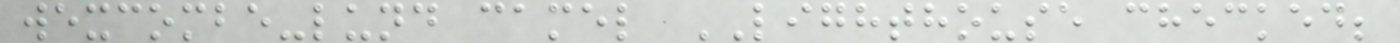wexcombe-lund camel LIGHTHOUSE checked;
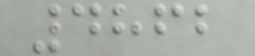4862
